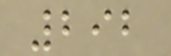292
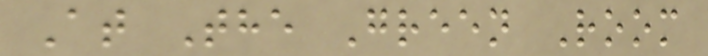At The Green Room
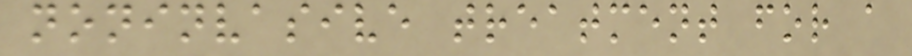noninvasive treatment for a
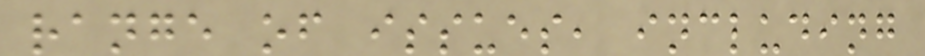range of issues, including
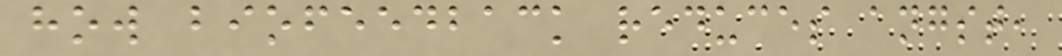how biofeedback reduces angst,
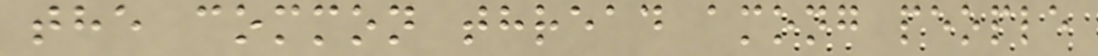the common thread among people
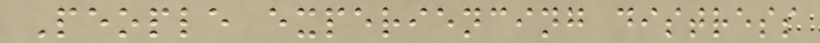People experiencing distress
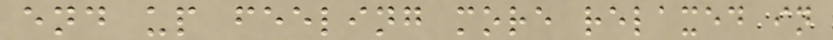end up feeling more relaxed in
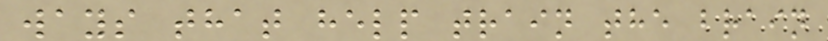ways that help train the brain
